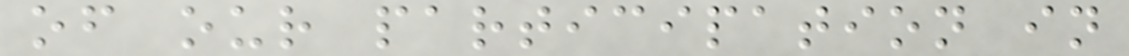of our participation in
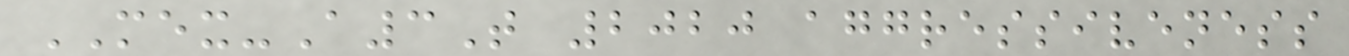MEX-A3T 2020 aggressiveness
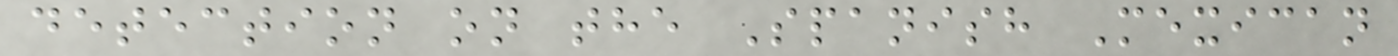detection on the Spanish Mexican
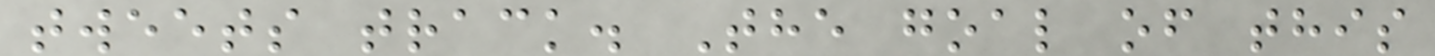tweets track. The goal of this
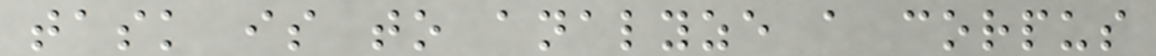task is to analyze a corpus
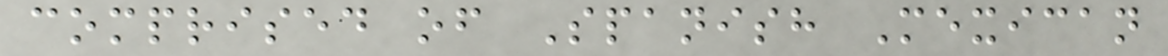comprised of Spanish Mexican
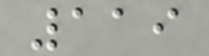119
